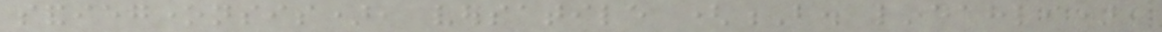sandiegonensis), versatile (B. lindahli),
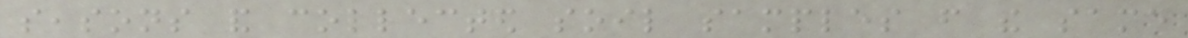seasons and collected soil samples from the same
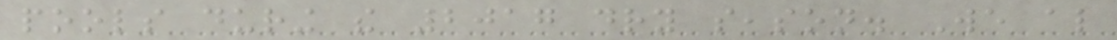pools during the 2017 dry season. We also
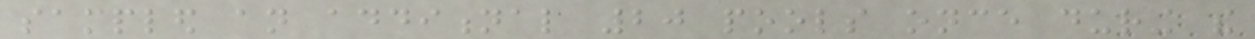sampled an additional 20 pools once during the
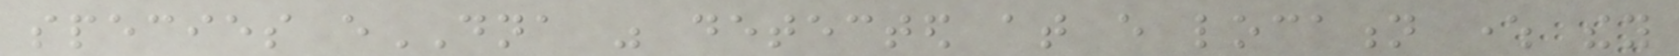species eDNA was detected at every location where they
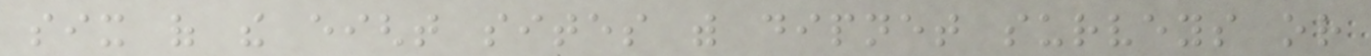six of the eight sites with dipnet surveys or
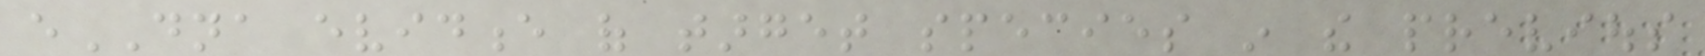eDNA evidence of target species in the previous
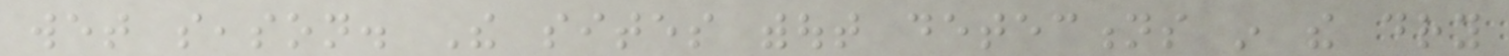wet season. The sites without detections in the dry
